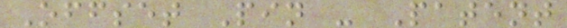Offset Pin - Patent
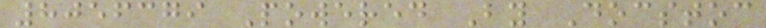8056379 Powered By Docstoc
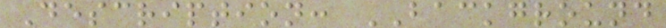Description: BACKGROUND
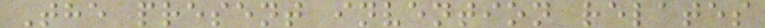The present invention relates
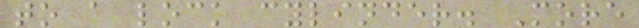to a lock cylinder. More
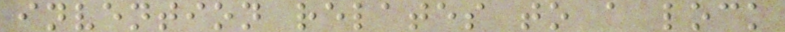invention relates to a lock
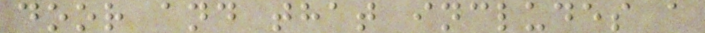door and that includes a
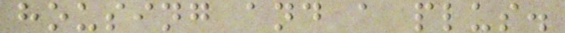housing and a plus.
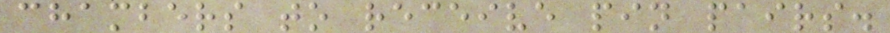chambers to receive pin pairs.
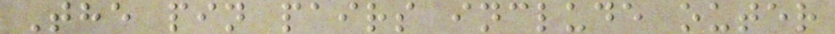The pin pairs include outer
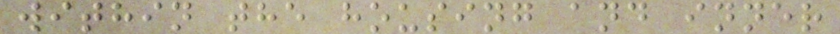within the housing and inner
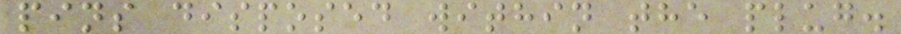pins disposed within the plug.
